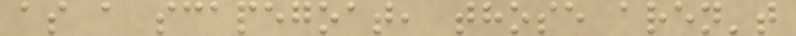as a scapegoat, those aren't
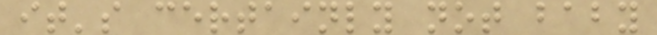it's certainly not baby
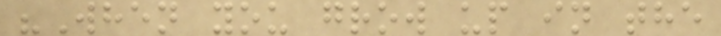"When you grow up in the
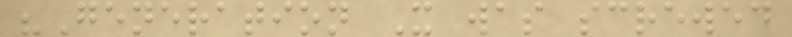"Generation X was screwed
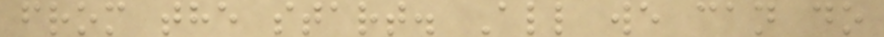from the start. All we can do
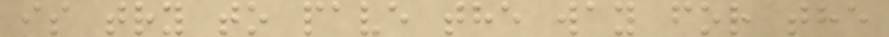is try to pave the way for the
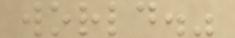world."
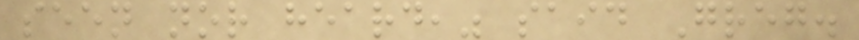seen nor heard," said Greg.
